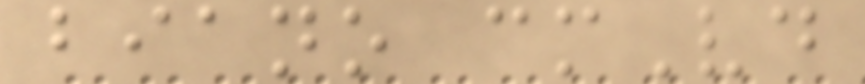biano cmVd
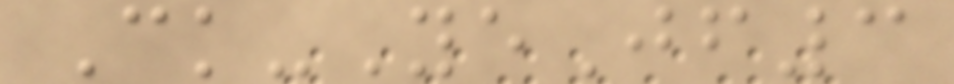Ck-YeJf3
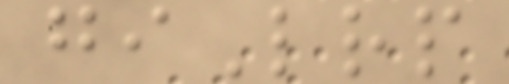giLrp
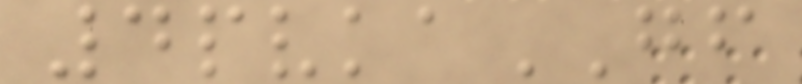4pvkaGF
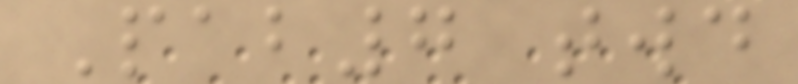Pab7 twd
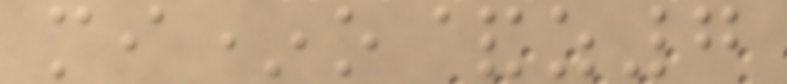mi*o&z7
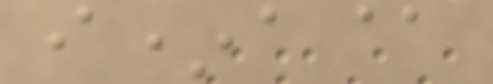i*a@
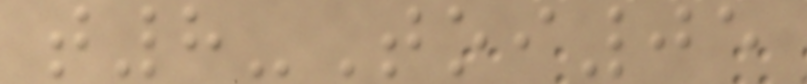t8-Toi05
